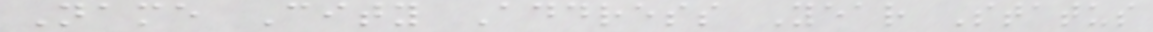Name City Address Year Status
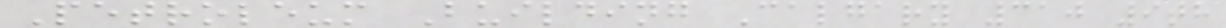Petroleum Building Calgary 310 9th
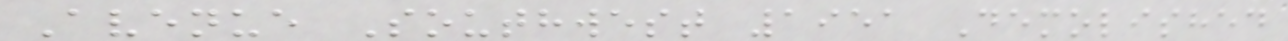Avenue Southwest 1951 Demolished
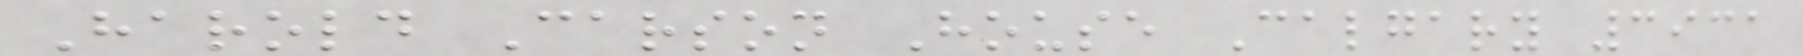Harold Carson House Calgary 3931
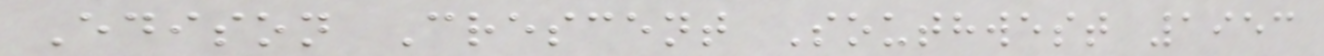Edison Crescent Southwest 1953
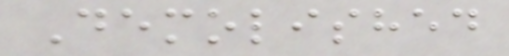Demolished
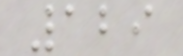129
